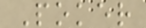Poker
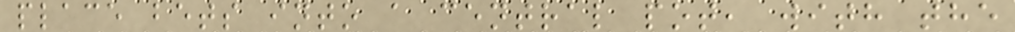place bets into a central pot, with the
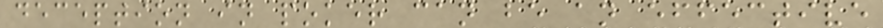deception in poker can be an effective
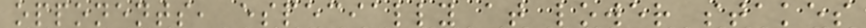opponents, especially at lower stakes
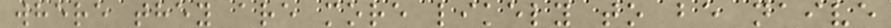where they are more likely to be naive
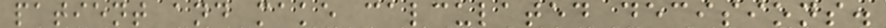patient and make calculated decisions.
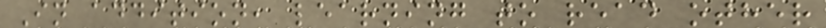In addition, learning to read other
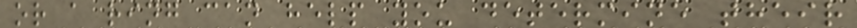or a ring can help you determine their
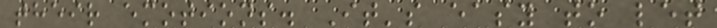their emotions. It's easy to let
